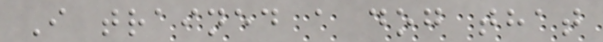I trained a dog that
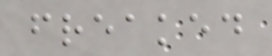freaked
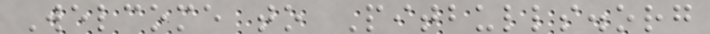Welcome to Pitbulls.org
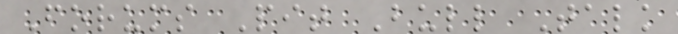Forums Pit Bull Talk
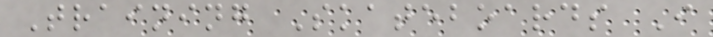Training Skateboards I
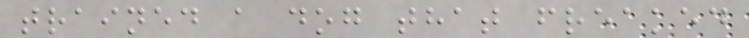trained a dog that freaked
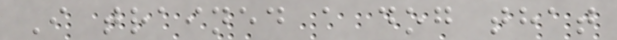I trained a dog that
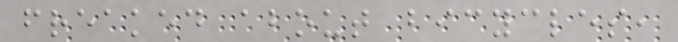freaked about bicycles,
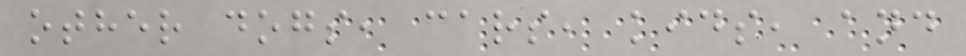other dogs, cars, kids, and
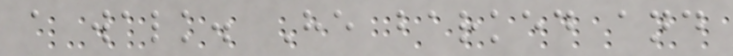a walk. He barked and
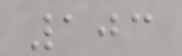103
